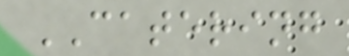CATERING
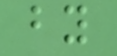by
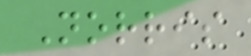Norris
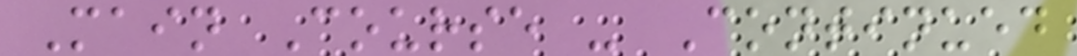Main Course - Continued
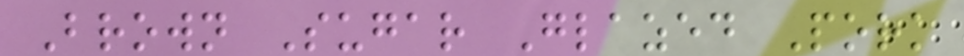Brown Sugar Glazed Pork
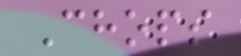Chops
